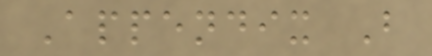Appendix B
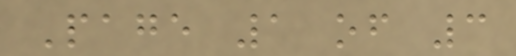Page 1 of 3
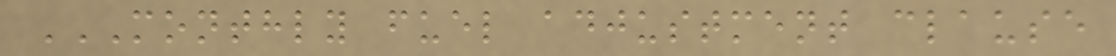MONTHLY FUEL ADJUSTMENT CLAUSE
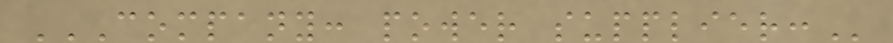COMPANY: POWER SUPPLIER:
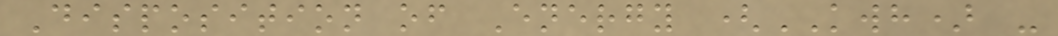Disposition of Energy (KWH) -
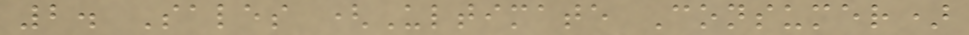2. Sales (Ultimate Consumer)
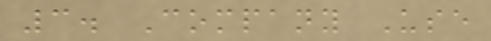3. Company Use
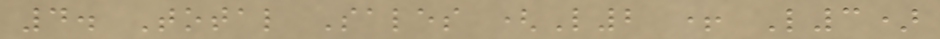4. Total Sales (L2 + L3)
